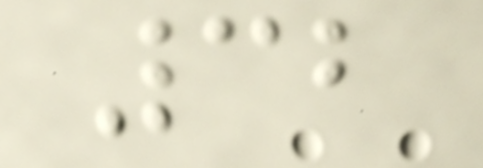32
